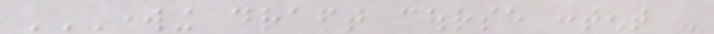WORKING DRAFT COURSE CONTENT -
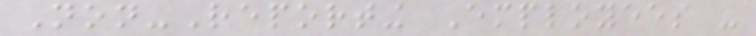Non-Reporting Employees -
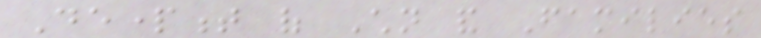Department of Children and Families
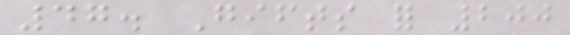47. Gifts for 200
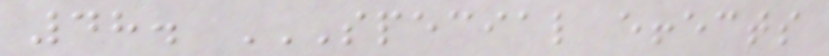48. SPECIAL EFFECTS
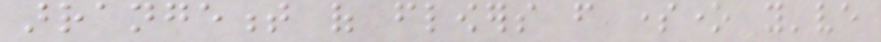arrangement of flowers from someone you've
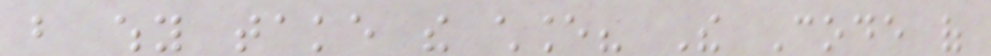but why take the chance? The Code of
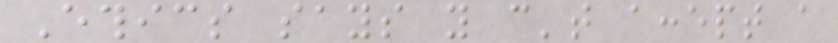Ethics says you can't accept a
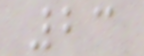23
